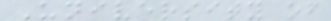University of
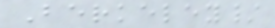Berkeley/
